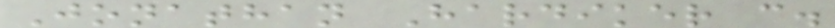Jonathan Hardiker c.
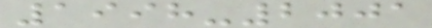1998-2001
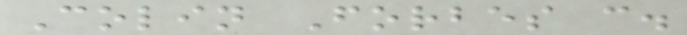Colin Forbes c.
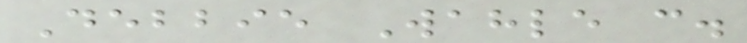Debbie Wahle c.
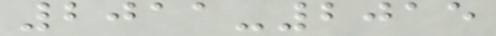2011-2015
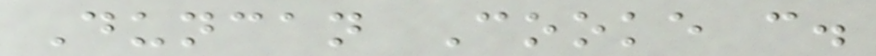Duncan Cooke c.
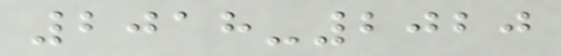2018-2020
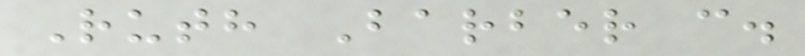Ruth Barber c.
